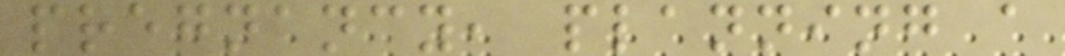pregnancy, planning a
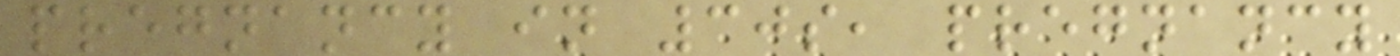pregnancy in 30s, pregnancy
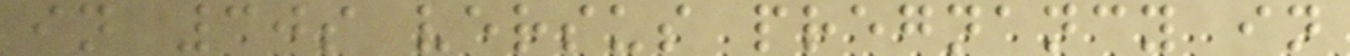in 30s versus pregnancy in
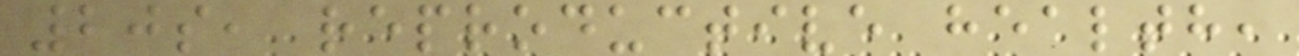20s, reproductive health,
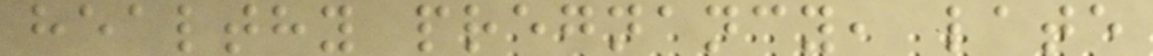healthy pregnancy, late
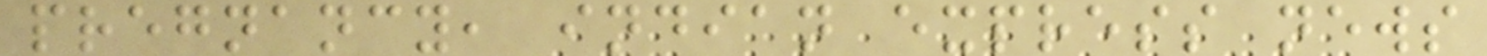pregnancy, indian express news
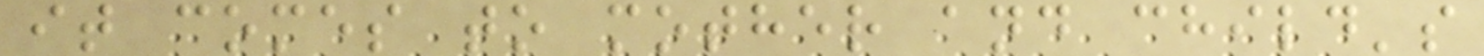it comes to mother and child's
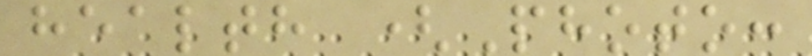health (Photo:
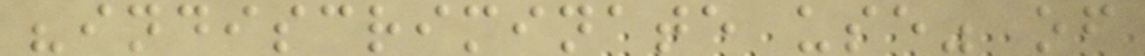"indiscriminate use" of
